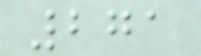271
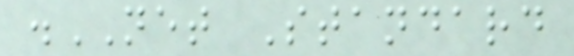.NET Standard
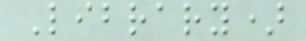Library)
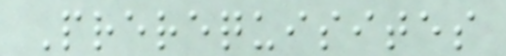Prerequisites
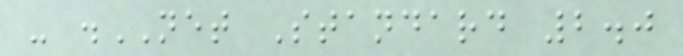- .NET Standard 2.0
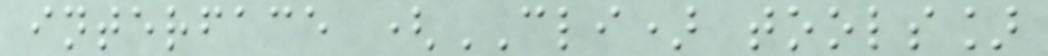interface (CLI) tools]
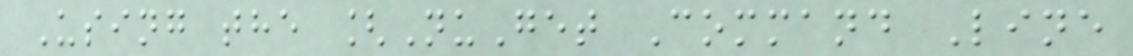Using the [NuGet Command Line
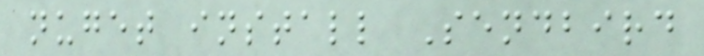nuget install Sendbird
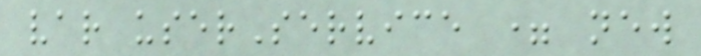var userService = new
